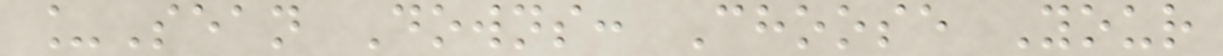_Sean Downs: Choose Your
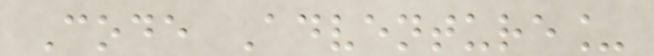Code Adventure_
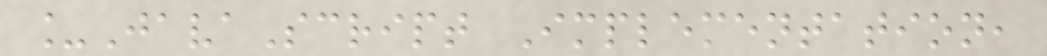_JavaScript Implementation,
